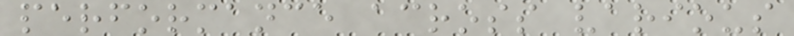performance across various
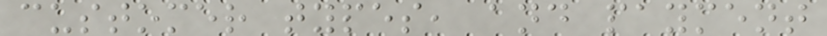customer types, and payment
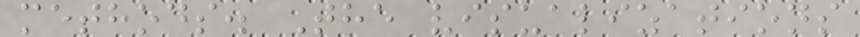methods. The visualizations
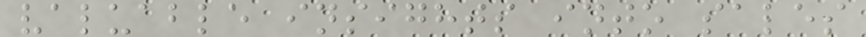valuable insights into sales
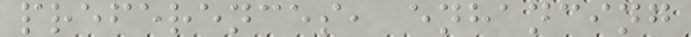preferences, enhancing
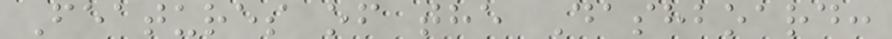Features of the Dashboard:
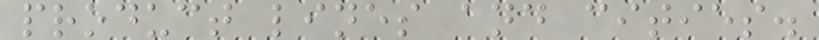product lines and cities.
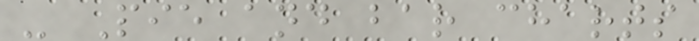- Pie and bar charts
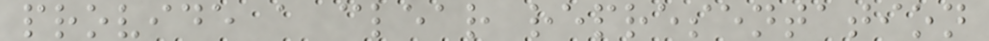provide a clear representation
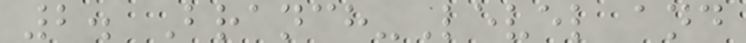2. Branch-Level and
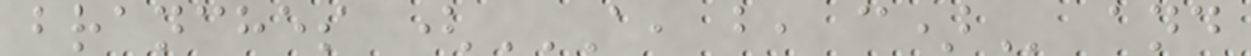branches (A, B, C) and
